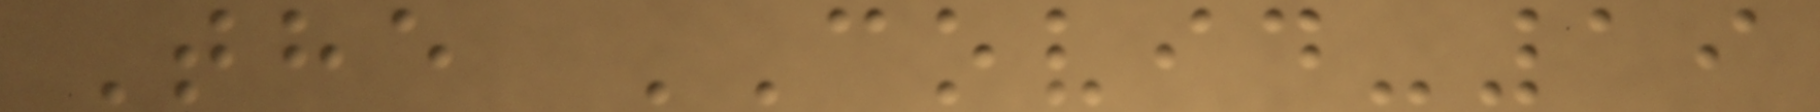The COVID-19
